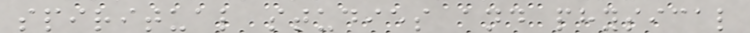spiritual studies and physical
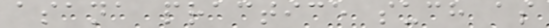asana practice such as
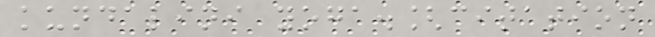kundalini yoga.[citation
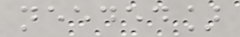needed]
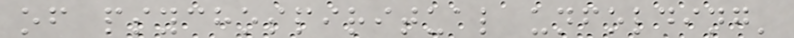of psychospiritual unfolding'
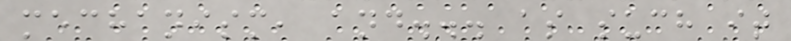mechanism, and... as such it
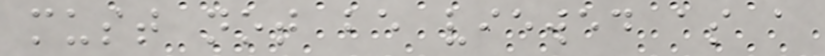must not be viewed as a
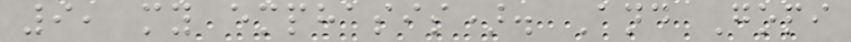9, my emphasis). And Gopi
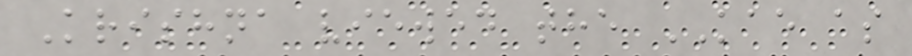Krishna viewed the KAE as
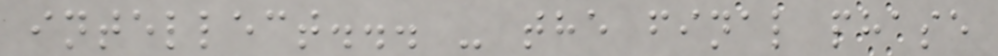intellect... - the final phase
